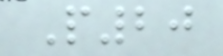P20
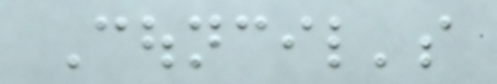Council's
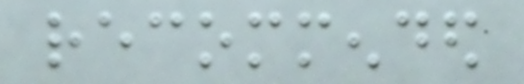recommended
